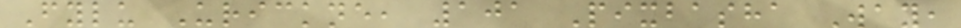Fylu Urickne, 101 Pixbasha Way,
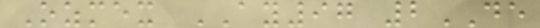Ozmex AY97 2DE
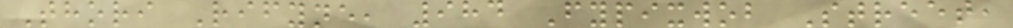Thori Rifyne, 984 Fypixwob Street,
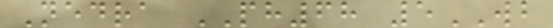Nedra PH68 5WB
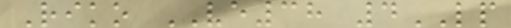Riko VE38 4LP
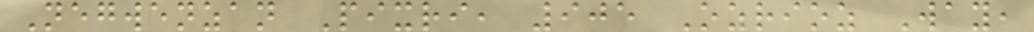Negwenzan Pixri, 905 Ozrioz Way,
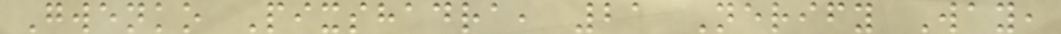Gwenko Pixshadra, 21 Nerify Way,
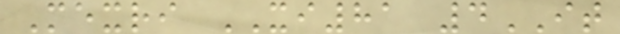Mexri XI81 4IT
